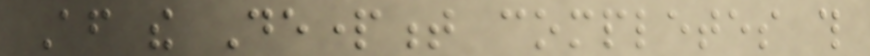After the Department completes this
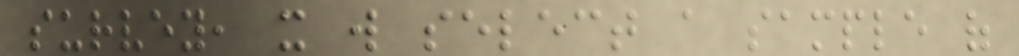survey, it will select a sample of
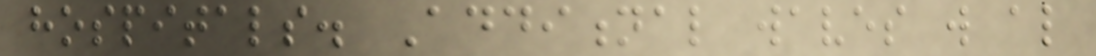hospitals. Additional waves will also
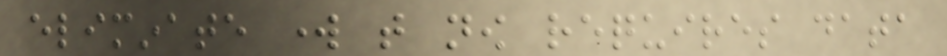eliminate work that now requires data
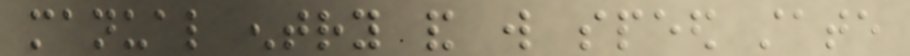manual entry and will speed state
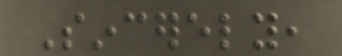Sincerely,
